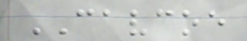CAVCOE
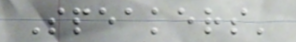Speakers'
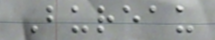Bureau
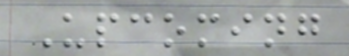Upcoming
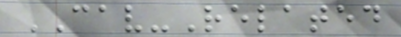CAV-Related
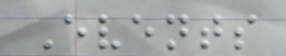Events
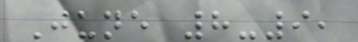June 8-9,
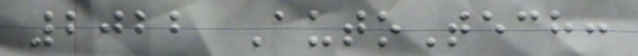2022 AutoTech:
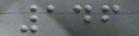146
